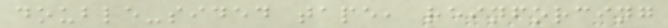double-sided tape, reinforcing
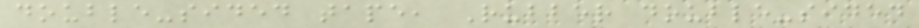double-sided tape, Rubber double-sided
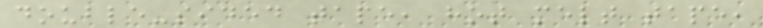double-sided tape, hot melt tape,
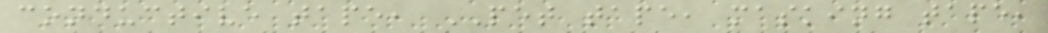conductive tape, PET tape, masking tape,
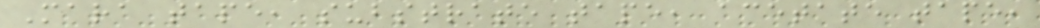Mara tape, substrate tape, acetate tape,
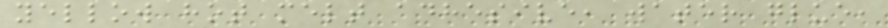yellow hot melt adhesive, water glue,
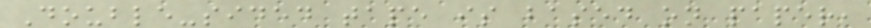Double-sided tape is based on paper,
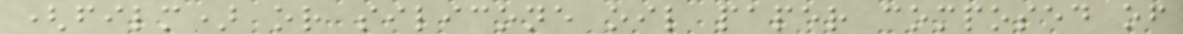(film) or silicone oil paper composed of
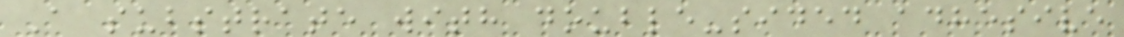A substrate with double-sided adhesive
